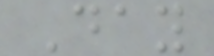Day
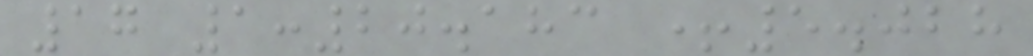17 1:20.183 +5.028
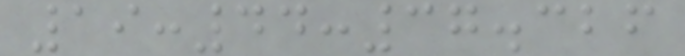19:44:37.326
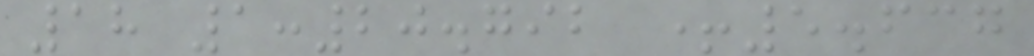18 1:20.792 +5.637
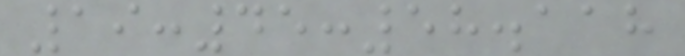19:45:58.118
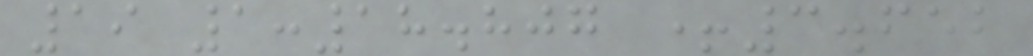19 1:18.807 +3.652
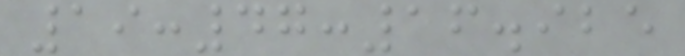19:47:16.925
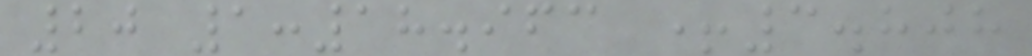20 1:18.963 +3.808
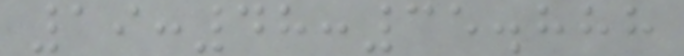19:48:35.888
